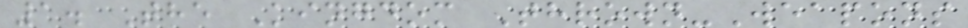1. The Kingdom Thrown-Weapons
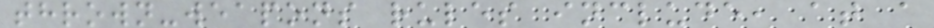thrown-weapons rules include, at a
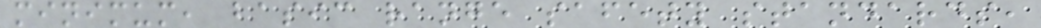minimum, basic range safety standards,
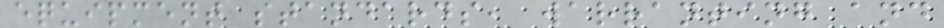equipment standards, warranting and
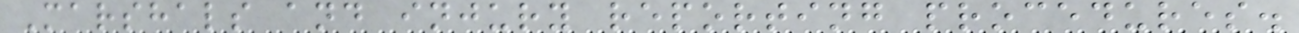Marshals and injury reporting procedures.
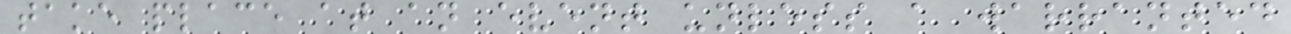take place at an event unless a warranted
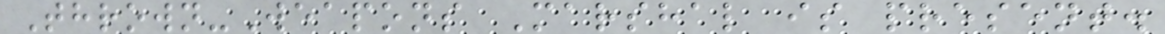Thrown-Weapons Marshal is present.
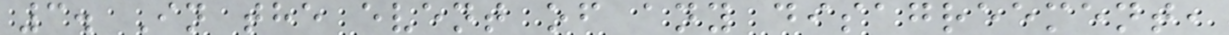3. In the event of any disagreement,
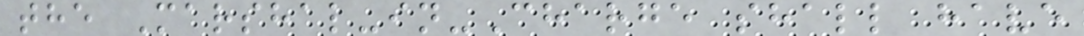the Marshal-in-Charge shall have
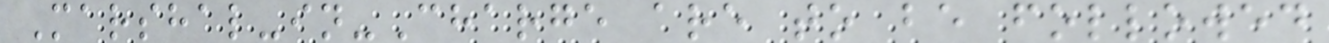Marshal-in-Charge are to be followed
